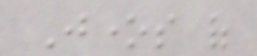Jones of
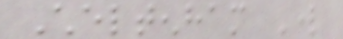Cheltenham Lord
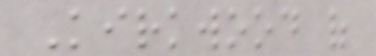Kirkwood of
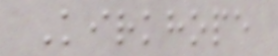Kirkhope
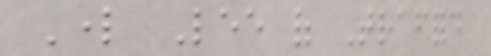Lord Lee of Trafford
